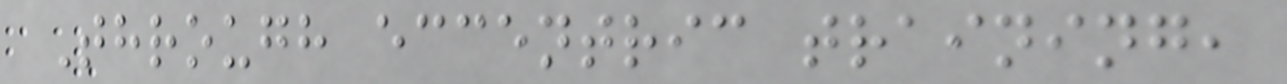Through eccentric training,
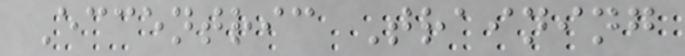Eccentric Training
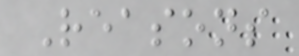Reasons
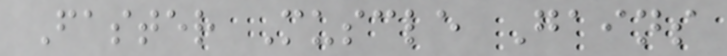Faster Muscle Gains
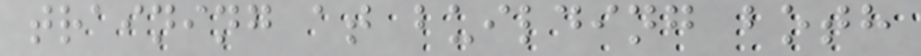training at building both
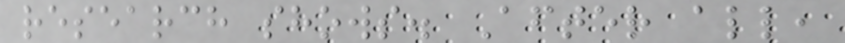research shows. After all,
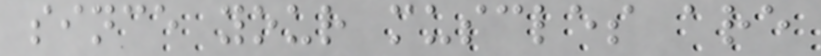since your muscles are
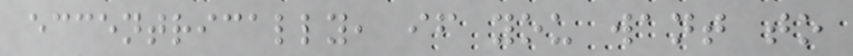eccentrically, if you want to
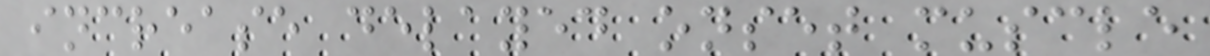increase delayed onset muscle
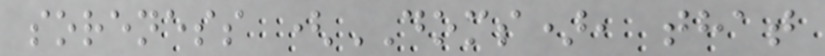soreness (DOMS), that
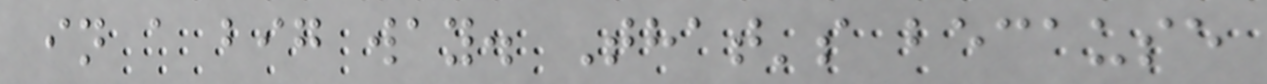in a big way. That's because
